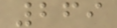269
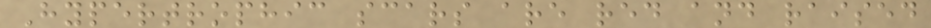Hypertrophic scars are red and raised
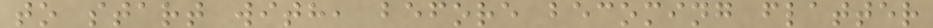to start with, before becoming flatter
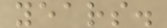years.
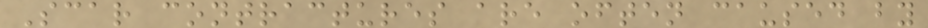Scar contractures are often caused by
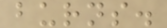burns.
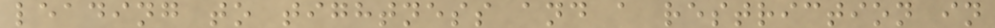leading to tightness and a restriction in
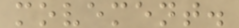movement.
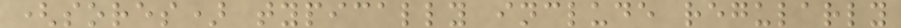(sores) typically include regularly
